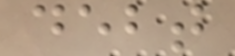debt
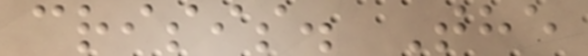crisis. The
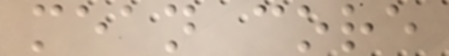mean core
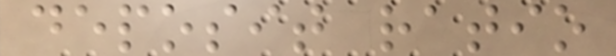deposit ratio
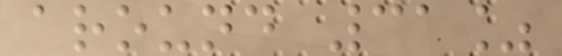around 31%
